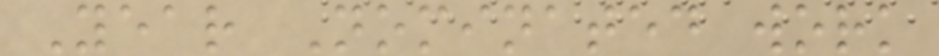Year Nominated work
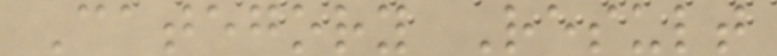Category Result
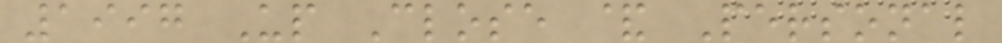1997 Up Close & Personal
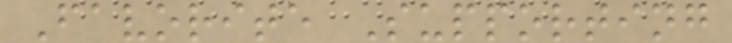Favorite Supporting
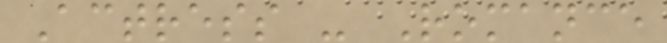Actress - Romance
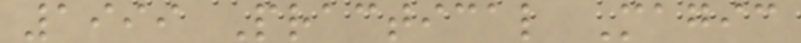1999 Practical Magic
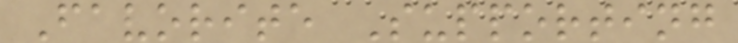Favorite Supporting
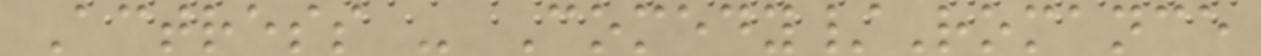Actress - Comedy/Romance
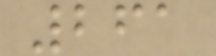261
